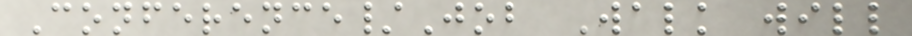Conference/Job Walk will
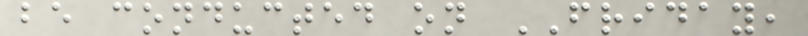be conducted on FRIDAY,
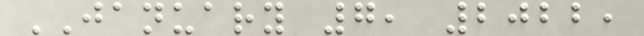JANUARY 7, 2022,
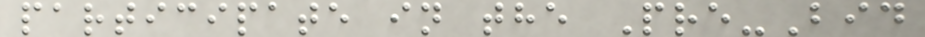participate in the Pre-Bid
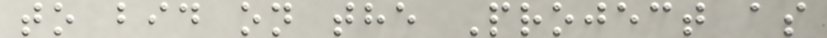to bid on the Project as
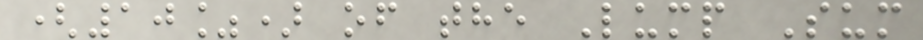(10%) of the Lump Sum
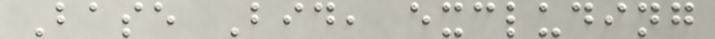Base Bid, excluding
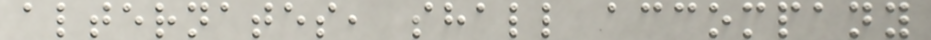alternates, shall accompany
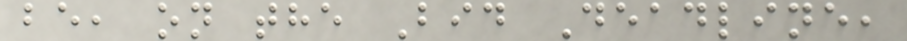be, on the Bid Deadline,
